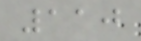110
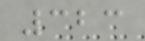323
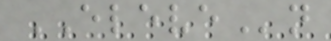ELEVEn
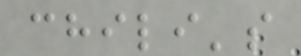chili's
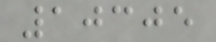10305
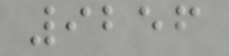9256
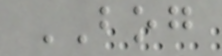BOG
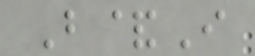B&I
